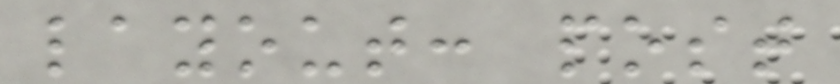layout: post
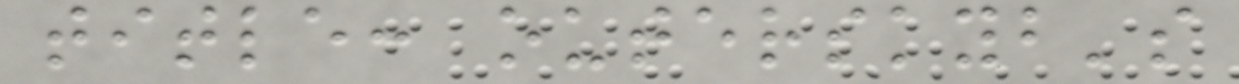title: outerskyb's
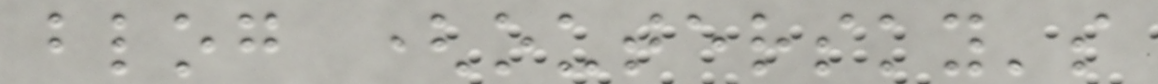blog (outersky's
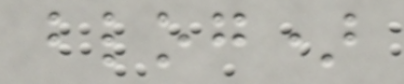blog)
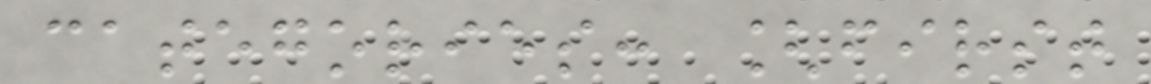categories: [first
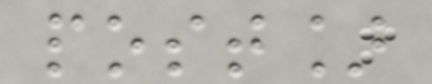post]
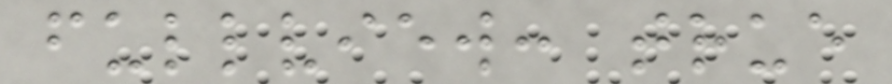fullview: true
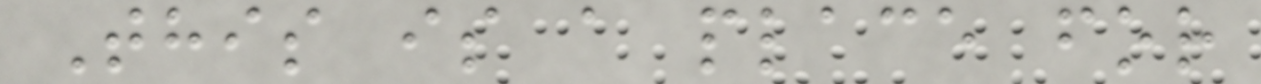This is a place for
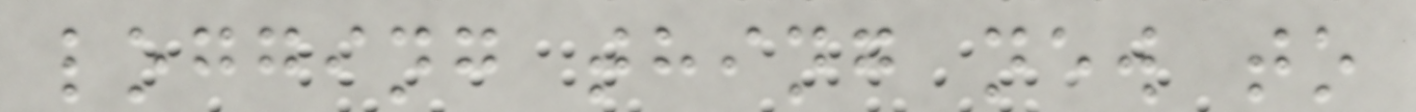logging thing new to
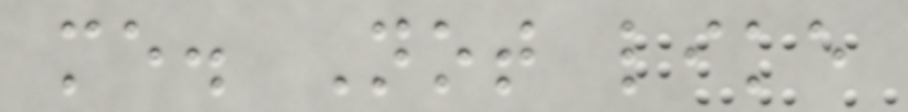me. Not like
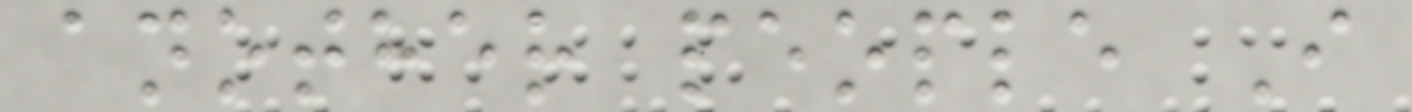another people I
